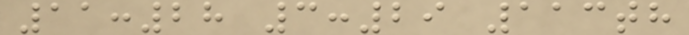11:28 3:29 113th
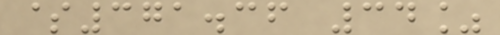$371.36 34%
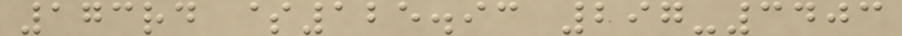173rd $125.93 297-3403
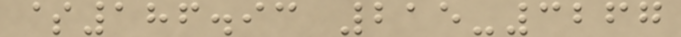$186.93 215-3267
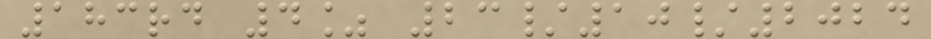183rd 4% 23/10/2024
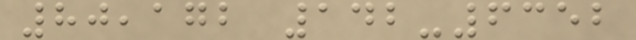80,172 142-6352
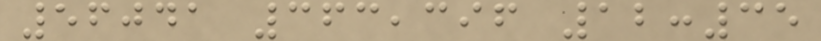56041 363,396 12:35
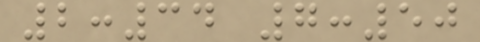2:34 7:50
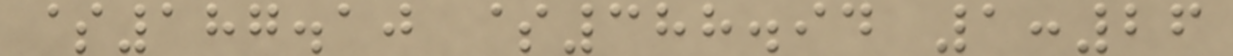$187.10 $388.94 1:26
